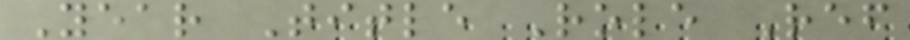Year Title Role Ref
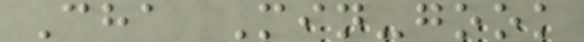Cha Min-gook
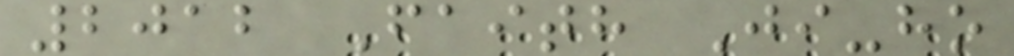2012 Faith Ji-ho
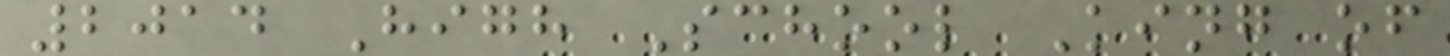2014 High School King of
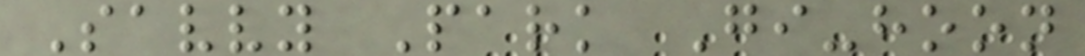Savvy Park Gi-hoon
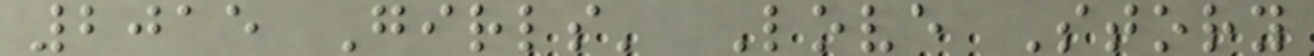2015 Girls' Love Story
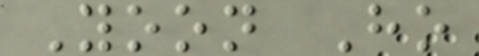Yoon Ho
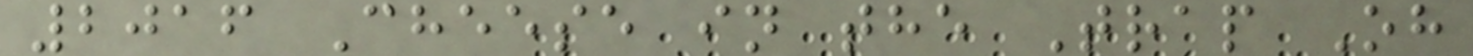2016 Cheese in the Trap Oh
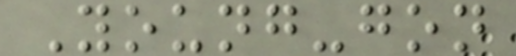Young-gon
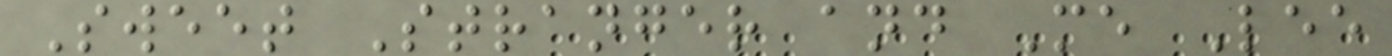Sweet Stranger and Me Lee
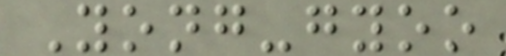Yong-gyoo
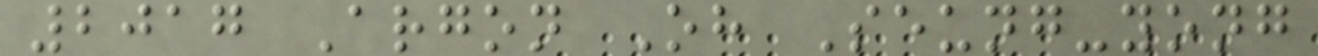2017 Argon Oh Seung-yong
